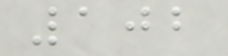102
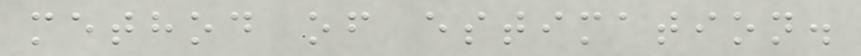method of estimation.
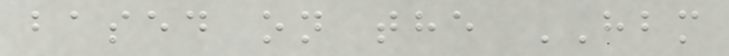based on the HBM
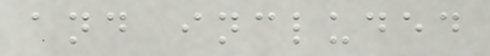and included
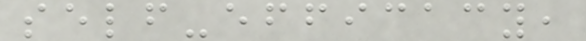self-efficacy,
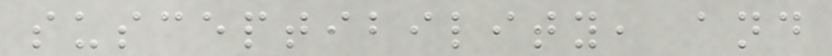susceptibility, and
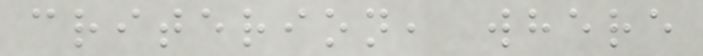criterion, where
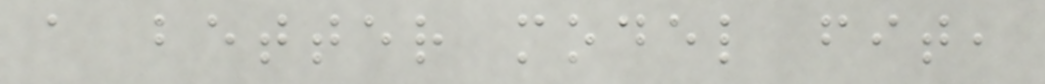a better model fit,
